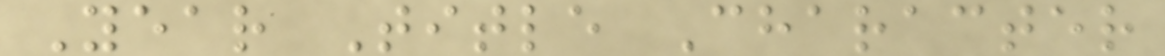Year Title Character
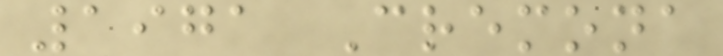1971 Cremona
